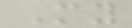My
